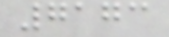7173
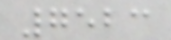7523
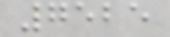7525
